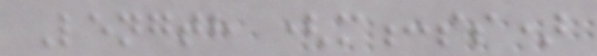Length (m:ss)
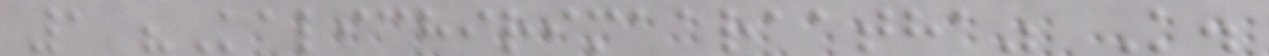1 "Kalichirimaaraatha" K.
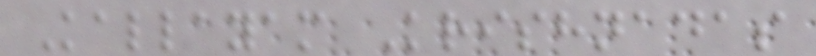Kallayam Krishnadas
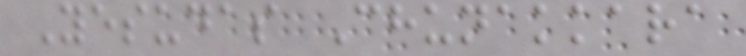Yesudas Chunakkara
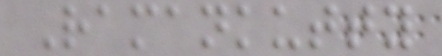Ramankutty
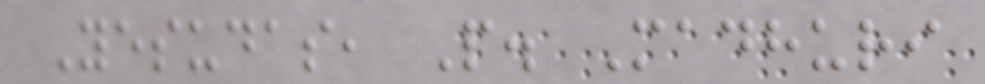Yesudas, P. Madhuri
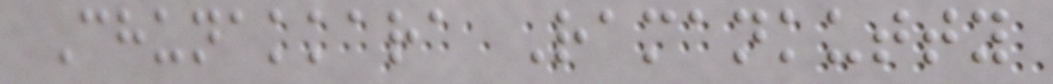Chunakkara Ramankutty
